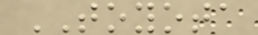TOYOTA
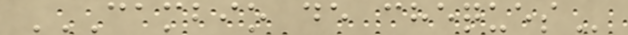CAMBIO DE CHEQUES
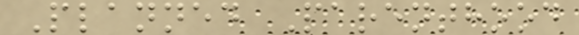Planned Parenthood
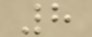8
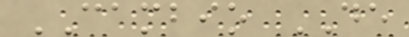CAMBIO DE
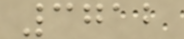3712
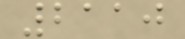2110
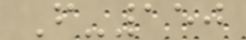F-150
